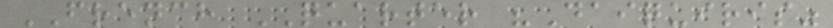FRENCH QUARTER "Daiquiris"
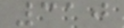310
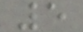5
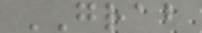GRAB
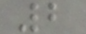2
